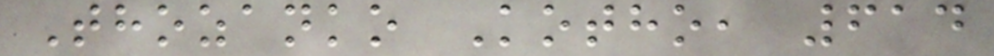Thozanko Kotho, 614
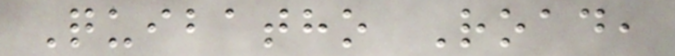Quibatho Road,
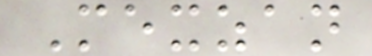Mexzan
